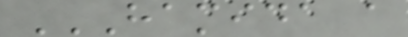HAMIDA A
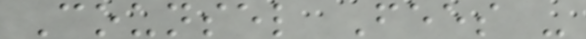Counsel Fees -
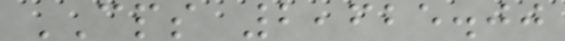CPS 2,625.00
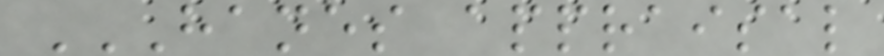HANES APPRAISAL
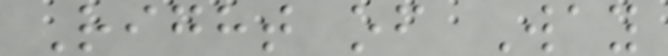Right of Way
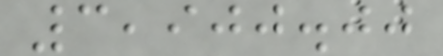3,900.00
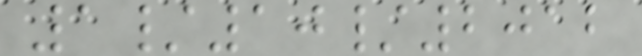1/10/2012
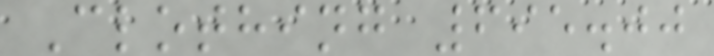Clothing 695.00
